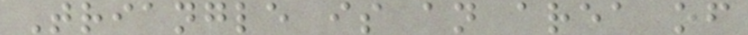Triangle is an area of
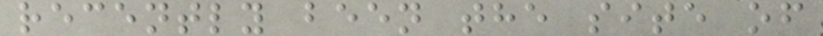recently been the site of
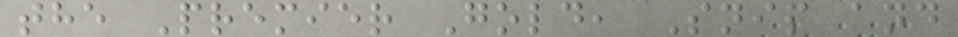the Premier Gold, Snip and
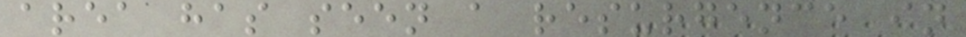area has seen a resurgence in
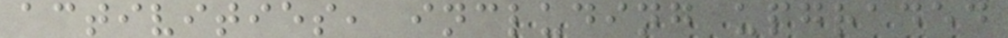activities, including upgraded
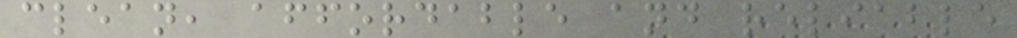clean, affordable and reliable
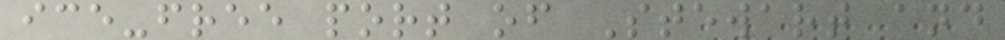ice-free port of Stewart and
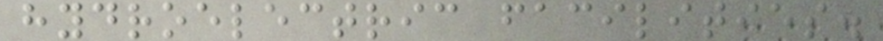hydroelectric facilities.
